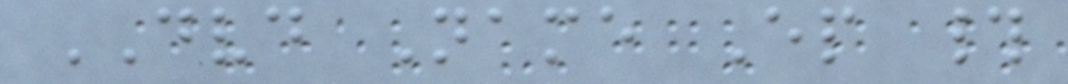DVD Name Ep #
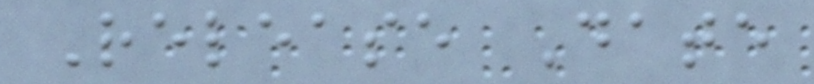Release Date
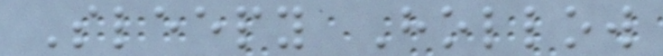Sleepy Hollow
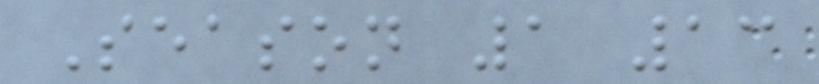Season 1 13
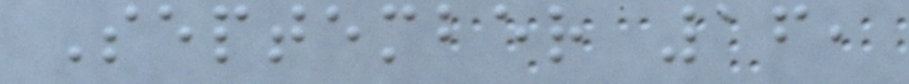September 16,
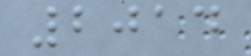2014
